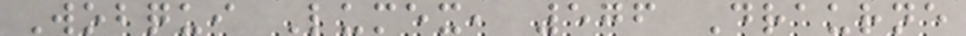Wobqui Lumex, 576 Draurne
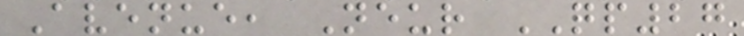Avenue, Neur QP27
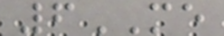6ME
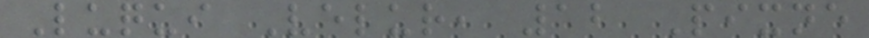Luqui Velur, 12 Pixne
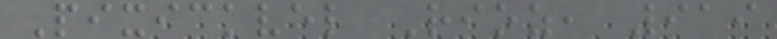Pixickvel Rioz, 919
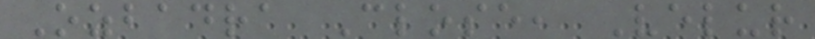Ozbadra Close, Velur
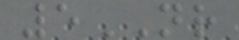5NR
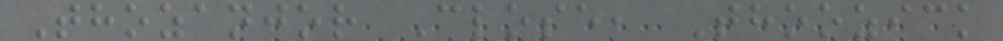Thozanjor Close, Thoozick
